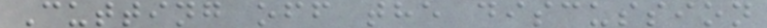Cutting off the discussion
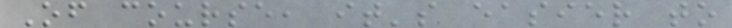Of course, it's easier to
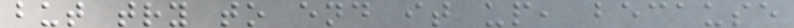but try to end it up, because
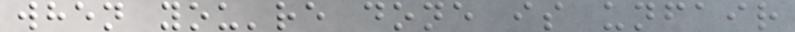when you're done is unfair
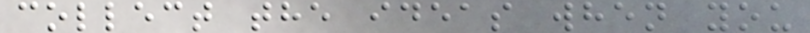collect the ideas when you
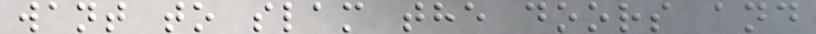want to slam the doors and
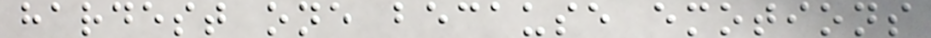hardest one because emotions
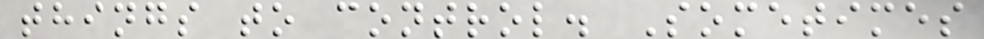things to control. Sometimes
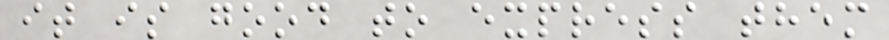it is good to express them
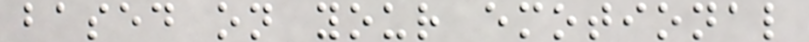based on your emotional
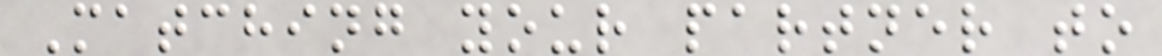Matching your partner to
